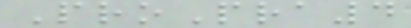ProPra4
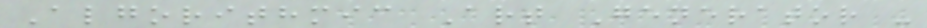Algorithmic Art Generator -
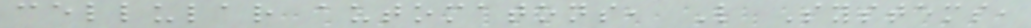cellular automatons, L Systems,
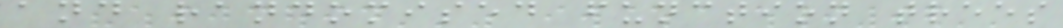and randomised function trees
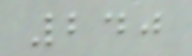240
